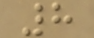8
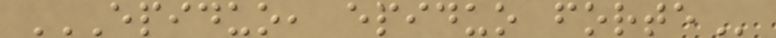EPIDUO, EPIDUO FORTE
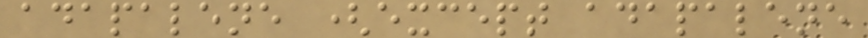adapalene (except adapalene
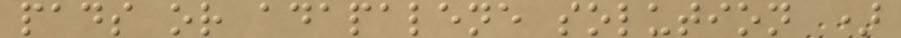pads or adapalene solution )
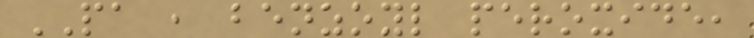PA , benzoyl peroxide,
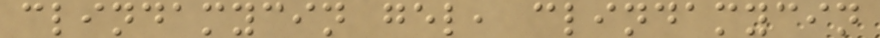clindamycin gel, clindamycin
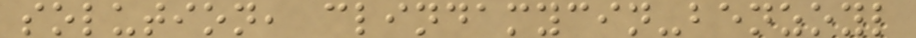solution, clindamycin-benzoyl
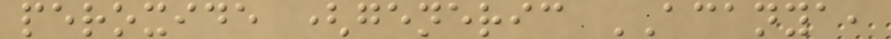peroxide (generic ACANYA,
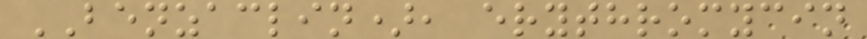BENZACLIN), erythromycin
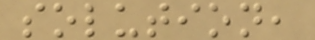solution,
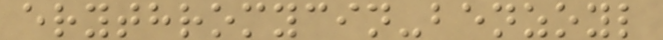erythromycin-benzoyl
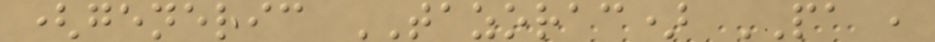(generic TAZORAC) PA ,
